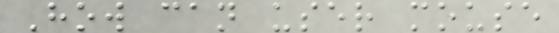How can user mouse
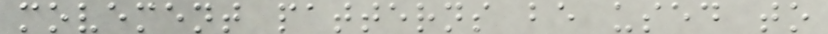movement patterns be used to
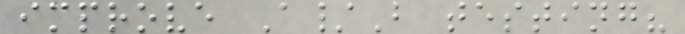improve A/B testing?
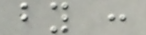by :
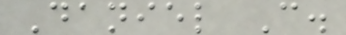Daniel C.
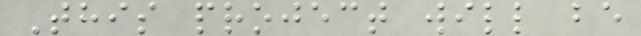This project will be
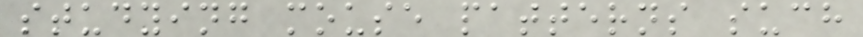studying mouse patterns such
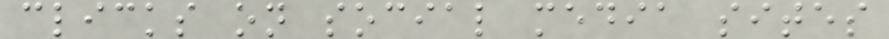clicks on social media sites
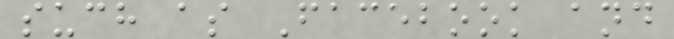such as Facebook and
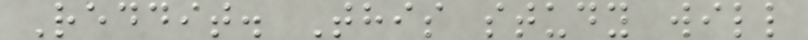Reddit. This study will
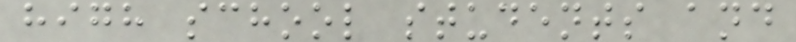high school students and
